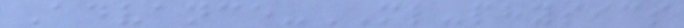Advance-ML-physics
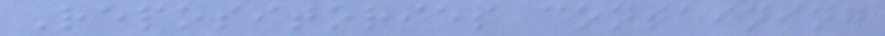Repositories containing
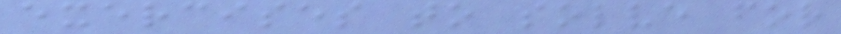exercises to solve for
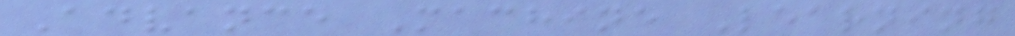Advance Machine Learning
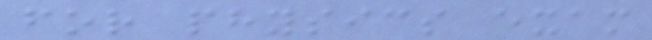for physics exam
